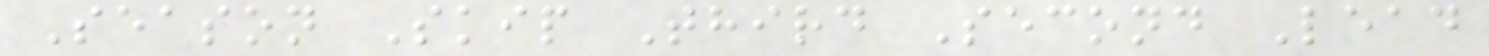Season Skip Third Second Lead
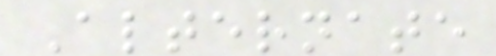Alternate
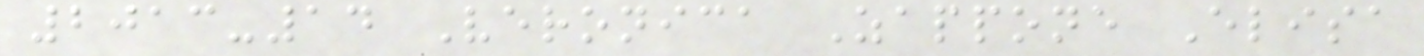2013-14 Veronica Zappone Elisa
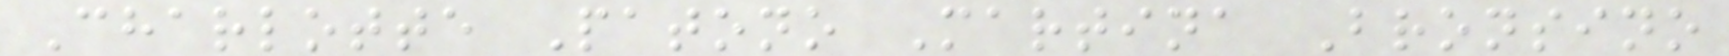Charlotte Patono Martina Bronsino
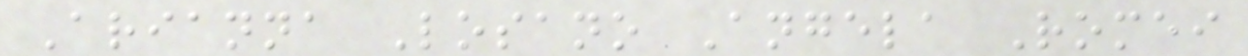Arianna Losano Angela Romei
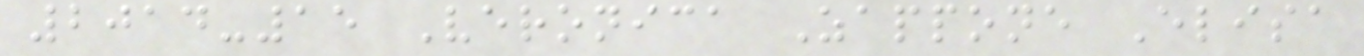2014-15 Veronica Zappone Elisa
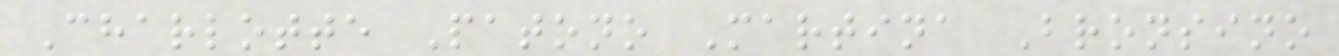Charlotte Patono Martina Bronsino
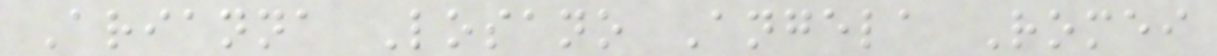Arianna Losano Angela Romei
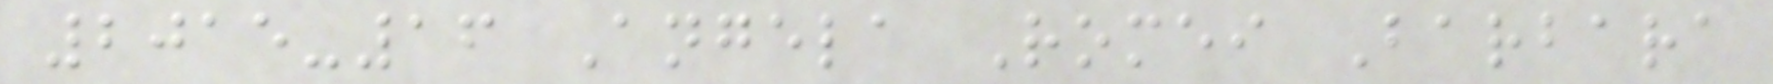2015-16 Angela Romei Barbara
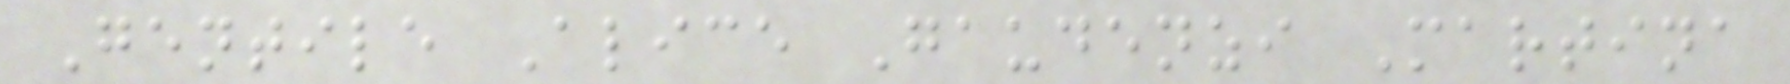Gentile Alice Gaudenzi Martina
